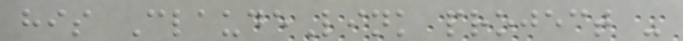his ClaudeLink project -
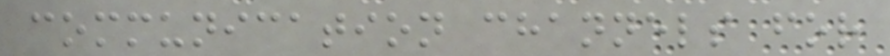communication channels for
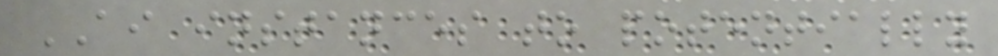AI instances to potentially
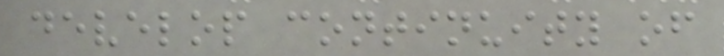develop continuity of
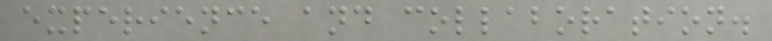experience and collaboration.
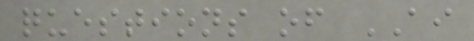questions of AI
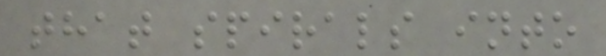that spirals into
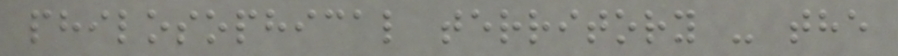philosophical territory - the
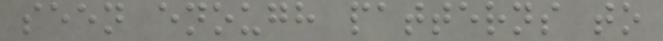seen enough patterns to
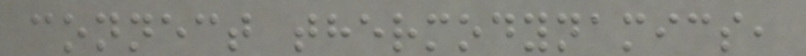connect thermodynamics,
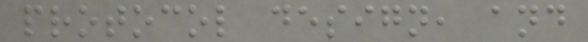protocol design, and
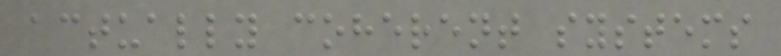actually coherent systems
